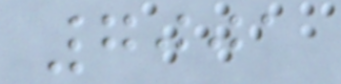7001
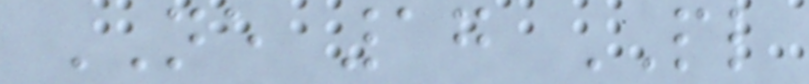NE 17 PL
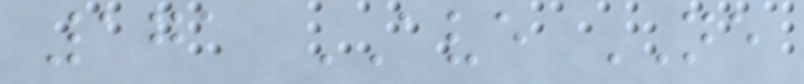171 AVE NE
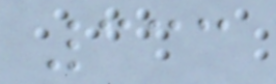333
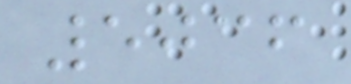5036
